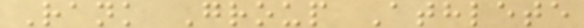Rank Group Athlete
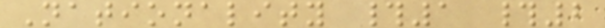Nationality #1 #2
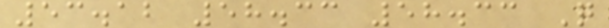53.12 58.33 58.33 Q
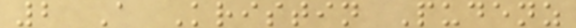2 A Kristin Pudenz
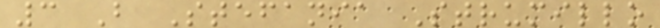3 B Stefania Strumillo
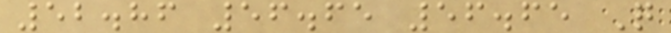52.86 56.65 56.65 Q
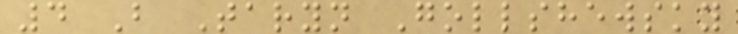4 B Taryn Gollshewsky
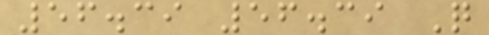56.39 56.39 Q
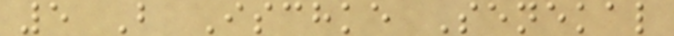5 B Ischke Senekal
